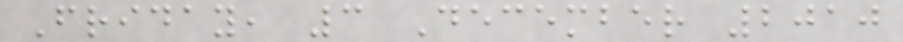Friday, 3 December 2010
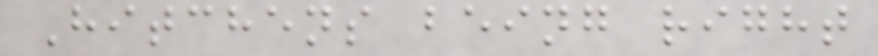Hitchens being right
